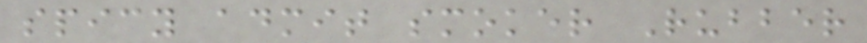spicy admit smoker Rubber
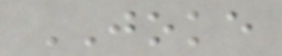JOKE
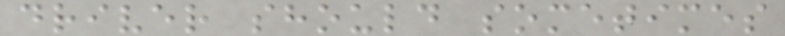driver should sometimes
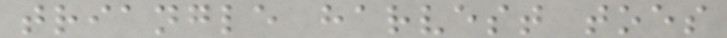triangle harvest toes
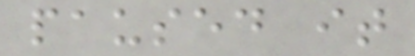paused it
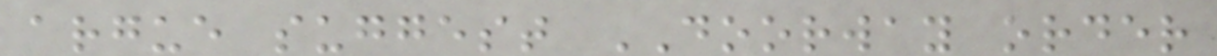argue suggest DOORWAY order
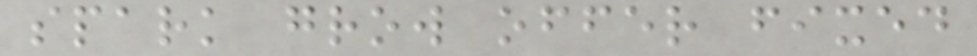spark grow offer fixed
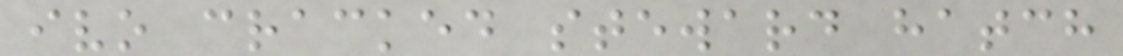ivo cracked steward hatch
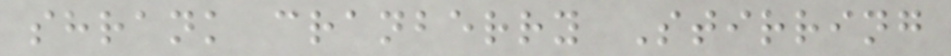shrank cranberry Stirring
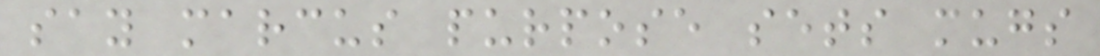say marcus purpose sets mugs
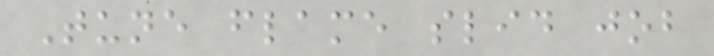Tune flame slid job
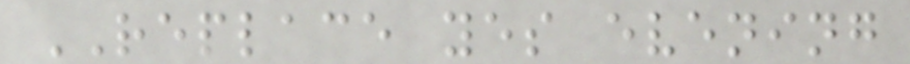REPLACE yes evening
